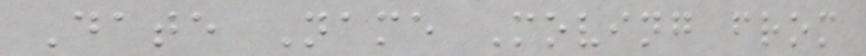Date Name Moving from
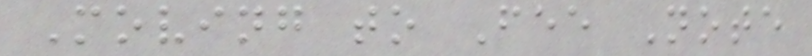Moving to Fee Note
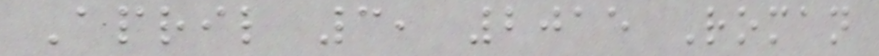April 3, 2015 Roman
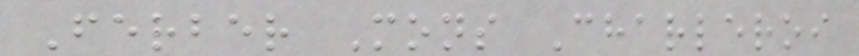Ferber Mons Charleroi
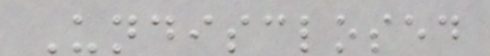Undisclosed
